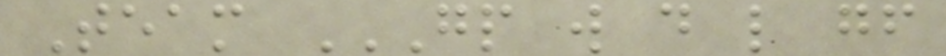Team GP W D L GF
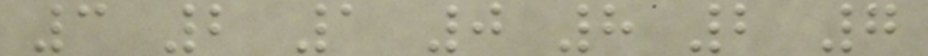3 2 1 0 8 2 7
